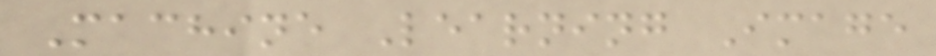Machine Learning Image
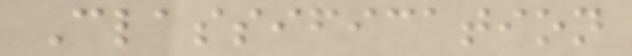Classification
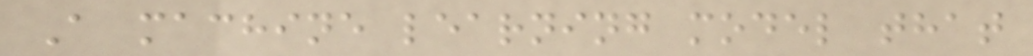A machine learning model that
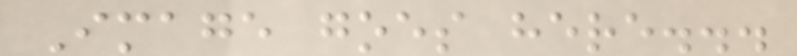Image goes here...
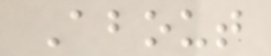About
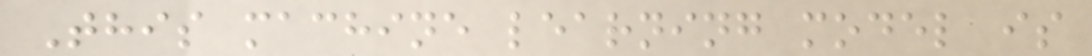This machine learning model is
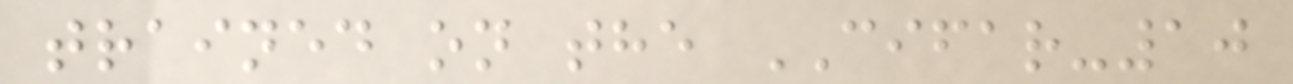trained on the CIFAR-10
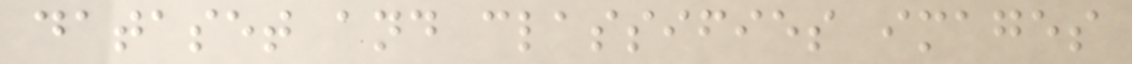dataset and classifies images
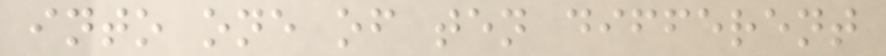into one of ten different
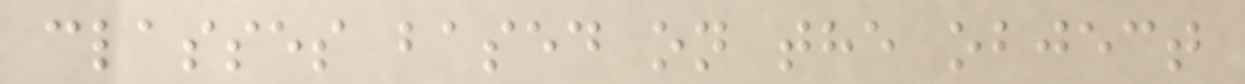classes based on the object
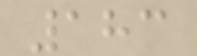183
